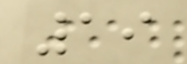19
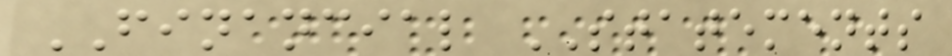FINANCIAL STATEMENTS
